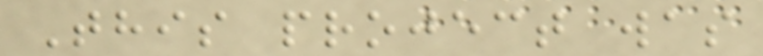This project was
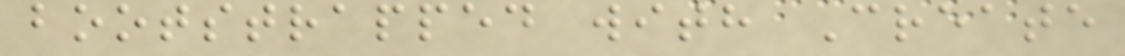bootstrapped with Create
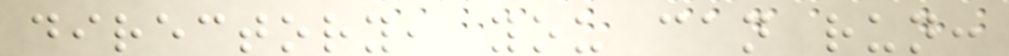directory, you can run:
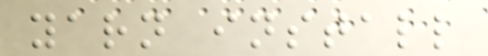yarn install
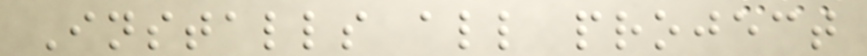Installs all project
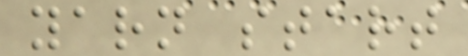yarn start
